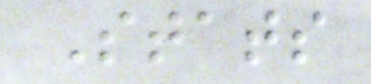Stats
